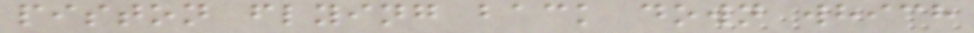piston flying back down which
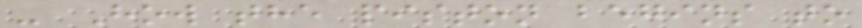- How the piston begins to
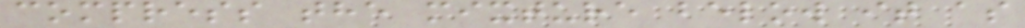compress the mixture below it as
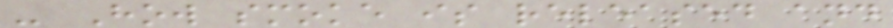- How smoke is released and
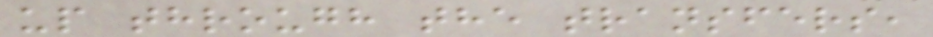up through the transfers,
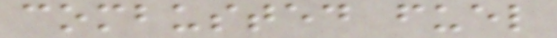combusted fuel
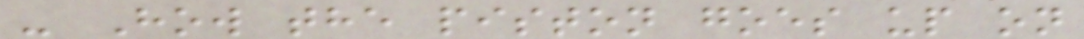- How the piston goes up on
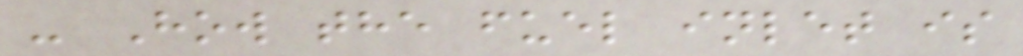- How the fuel inlet is
